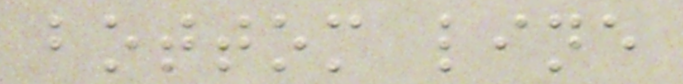bottom line
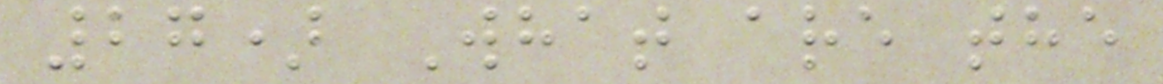27) What are the
